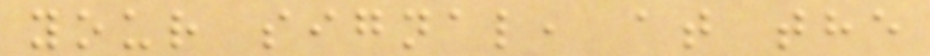your signal, at the
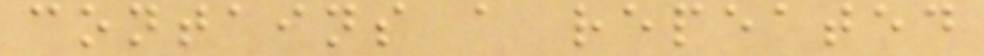contains a repeated
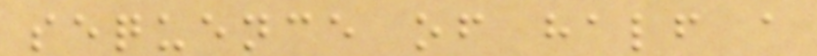sequence of half a
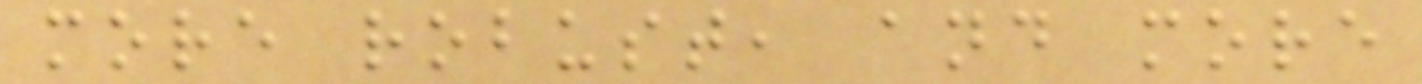more robust, and more
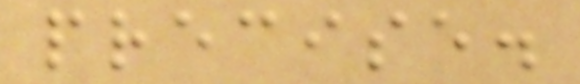precise.
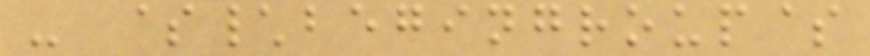- $\begingroup$
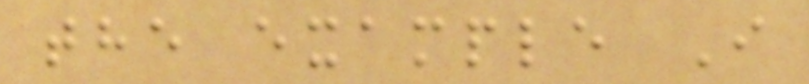the example I
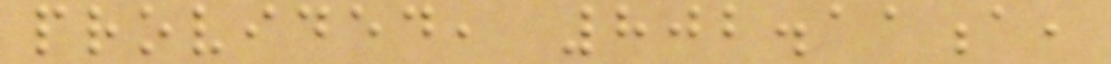provided, 802.11a,
